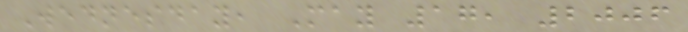Wednesday, May 17, 2006
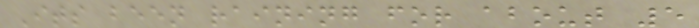Its been raining for about 5
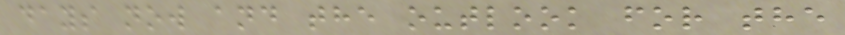days now and the outlook for the
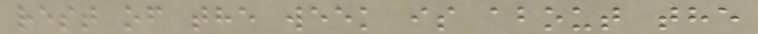rest of the week is about the
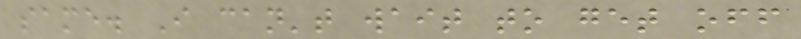same. I can't wait to get off
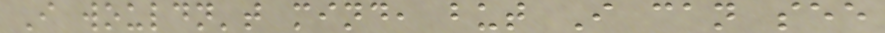I wouldn't mind, but I can see
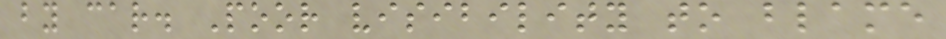by car. Poor visibility to blame
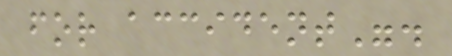for accident".
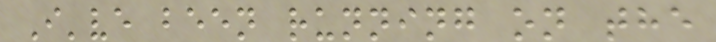I've been running on the
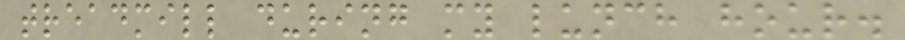treadmill during my lunch hour.
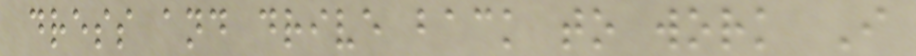dress and drive back to work I
